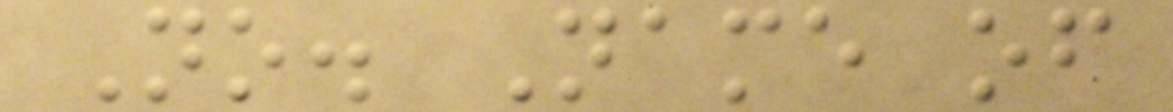No. Name of
